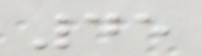45
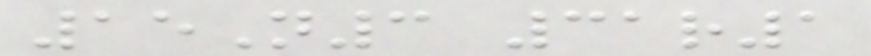15N3 31r1
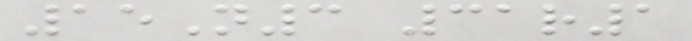15N3 31r1
